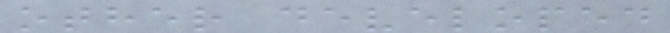other developed
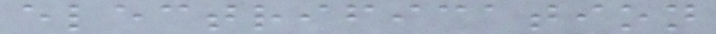electrification
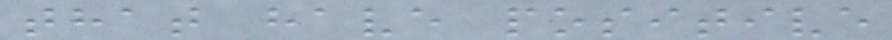that have positive
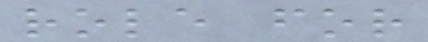role for
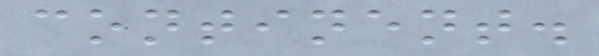continent.
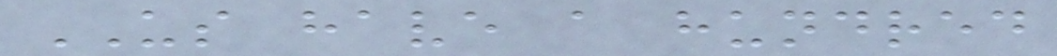US have a hundred
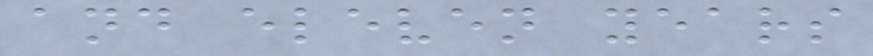and eleven years
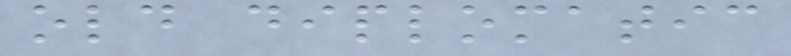old diplomatic
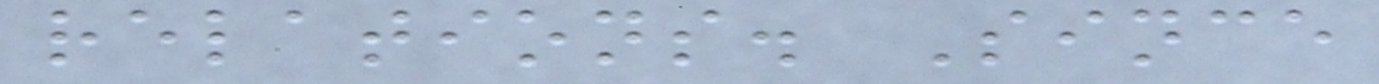relations. Since
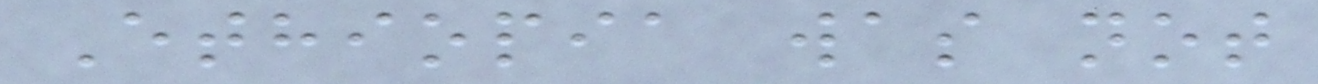Ethiopia was not
